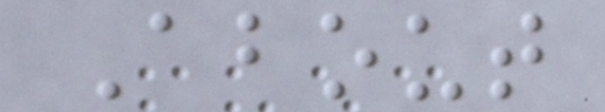About
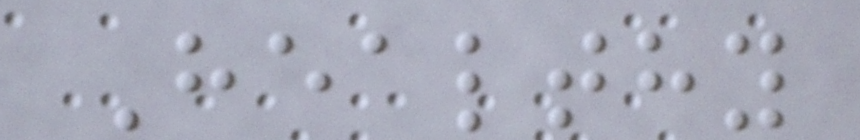Healthy
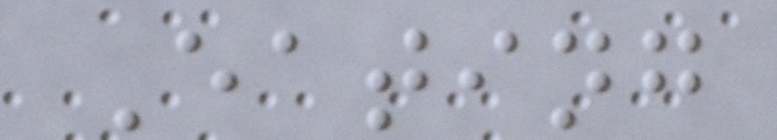Eating
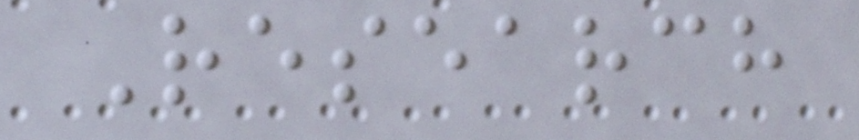Research
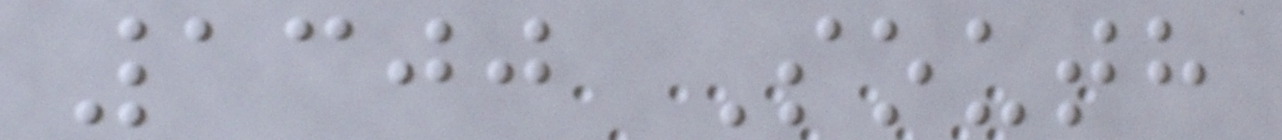1300 South
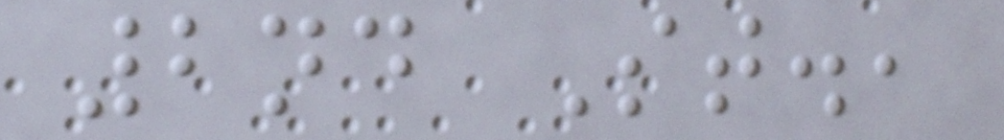2nd St.,
